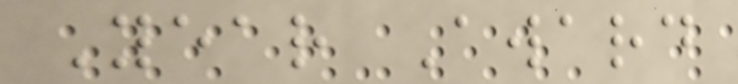Year Award
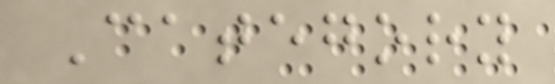Category
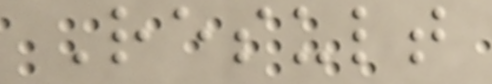Result
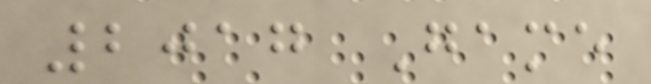2017 Game
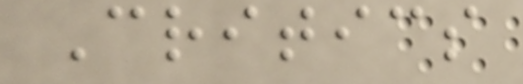Critics
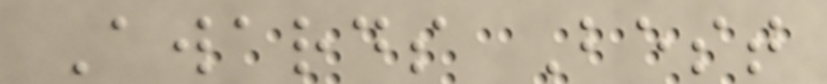Awards Best
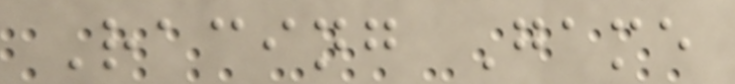Racing Game
